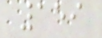159
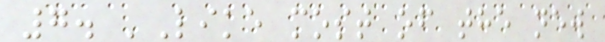7. 'Like most of the new
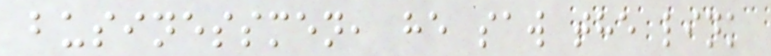businessmen, he saw the link
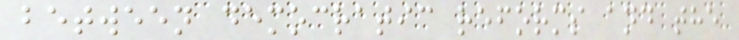between democratic reforms and the
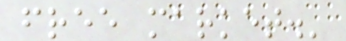free market.'
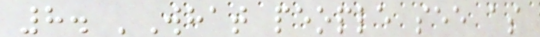8. 'What people see as
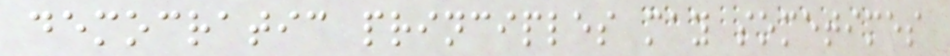democratic principles may sometimes
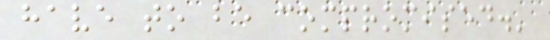have to be compromised.'
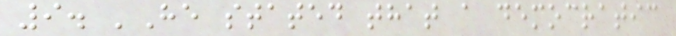9. 'He stated that a democratic
